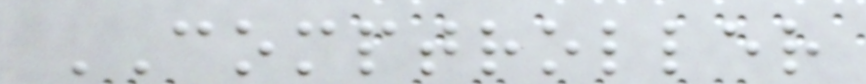COMPTROLLER
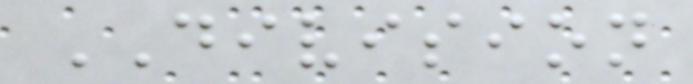DIVISION
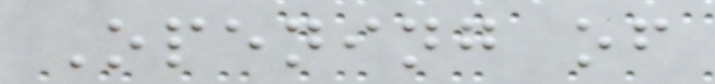Opening of
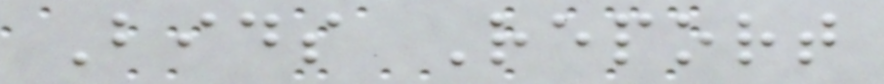Bids Report
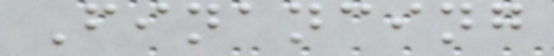Financing
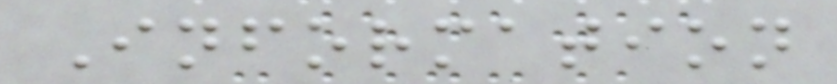Information
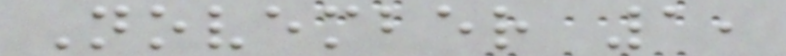November 1,
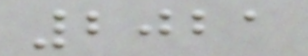2021
